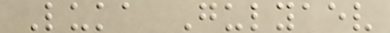Luka Gulyaev
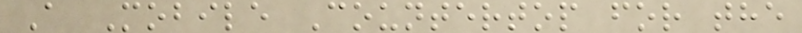A Mobile Countertop for the
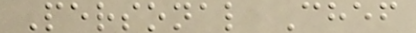Personal Chef
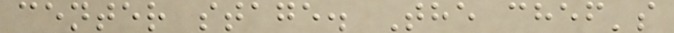center stage. The chef's
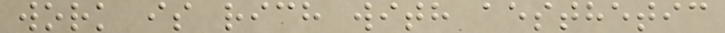work is rich with aesthetic
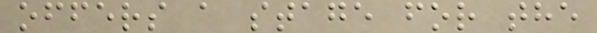offers a stage for the
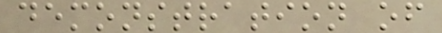demonstration of
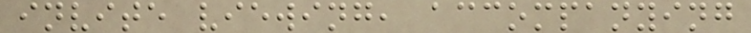invite viewing, accompanying
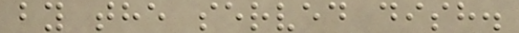by the served dish.
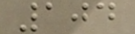104
